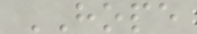HOPE
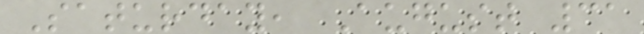Saturday, August 31
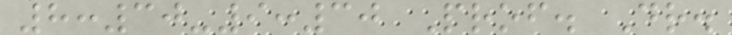8:30-9:30 Prof. Dr.
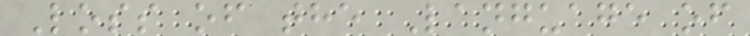Loss of the Language of
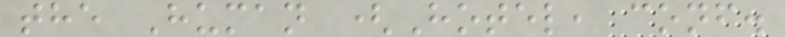the Human (Hotel, conf.
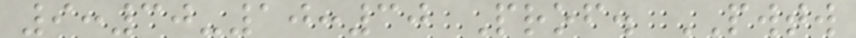9:30-10:30 Prof. PWTW
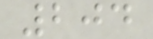204
